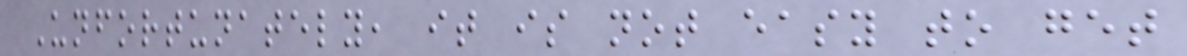Unfortunately, it is not easy to get
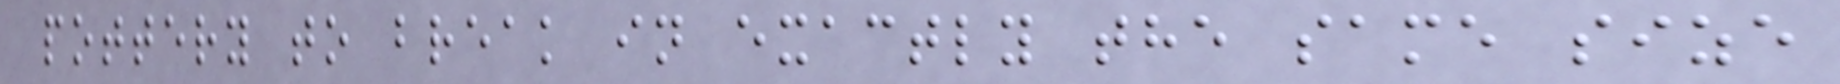pottery to break in exactly the same size
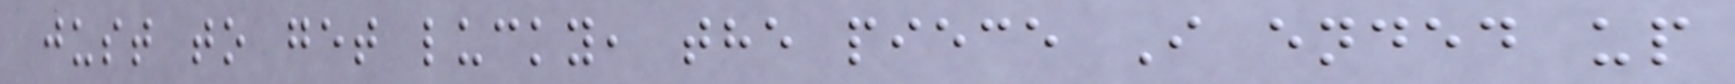just to get lucky, the piece I ended up
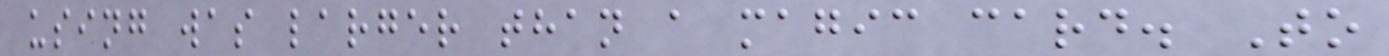using was larger than a magic card. To
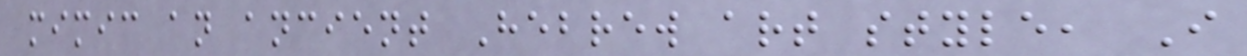mimic an ancient Hebrew art style, I
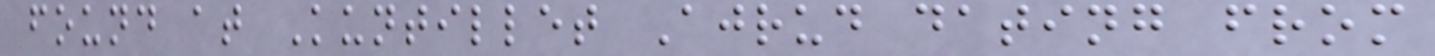found at Kuntillet Ajrud dating from
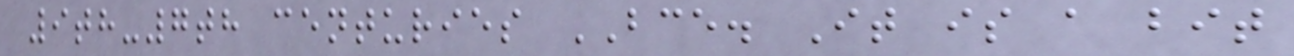9th-7th centuries BCE. It is a bit
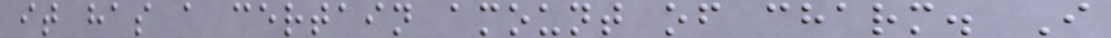it has a certain amount of charm. I
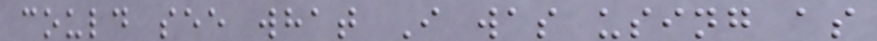could see what I was using as
